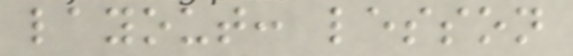layout: lesson
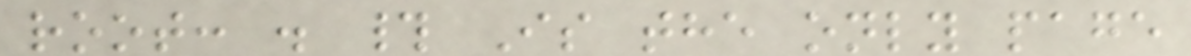root: . # Is the only page
